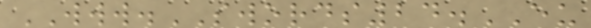WWW.SWORDS24.EU
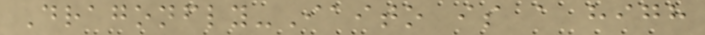Dragonfly-Iaito is a high
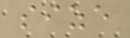size
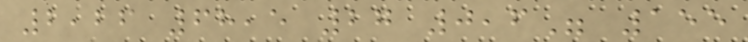2,26 68,5 27 0,6" 155
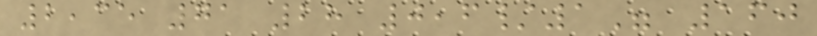2,35 71 28 0,6/1" 160
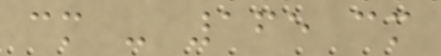cm - 165 cm
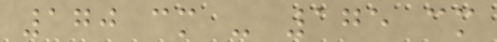170 cm - 175 cm
